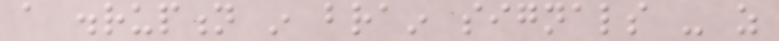a disruption in brain signals - as
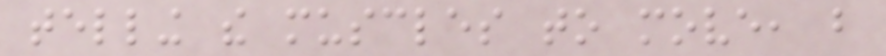telling the muscles to move, but
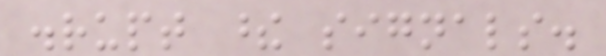disrupt these signals.
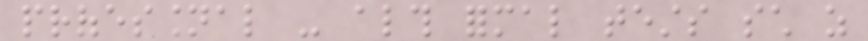professional - although formal tests such as
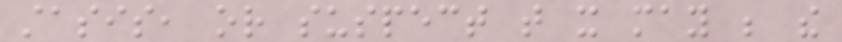stasis, or suspect that it may be the
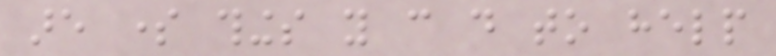are some things you can do to help
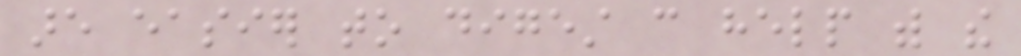are easier to digest can help with the
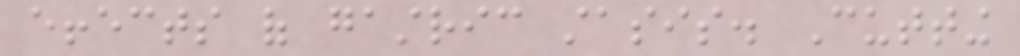effects of gastric stasis. Cutting
